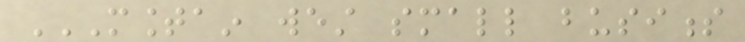MOUNTAIN WEST SMALL BUSINESS
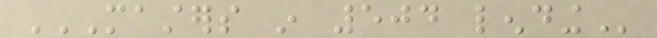MASTERS IN 504 LENDING
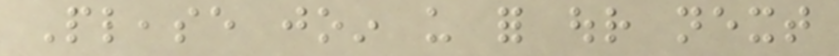Please join us for our next
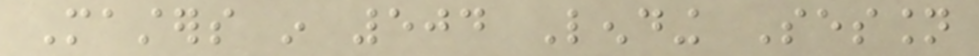Masters in 504 Lending Session
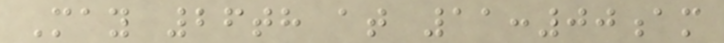May 26th at 11:00am
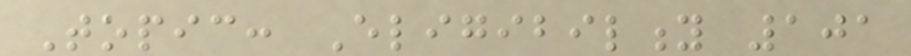Topic: Eligibility 101
